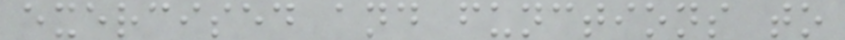exercised and functions to
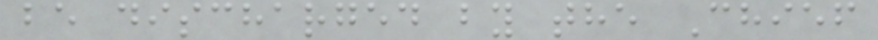be discharged by the Chief
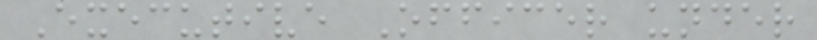Executive Officer under
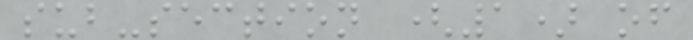sub-section (1) of
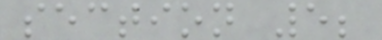section 5;
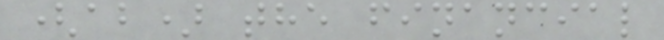(ab) the financial
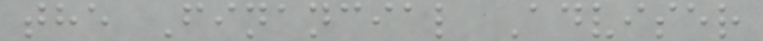the Financial Adviser
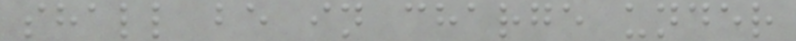shall be in charge under
